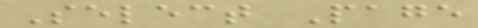Select Page
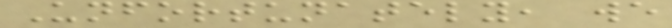Unfortunately, we
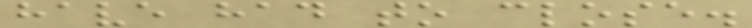have had to close.
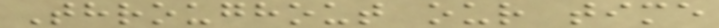Throughout our time
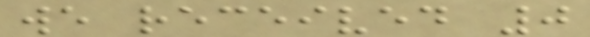we received 0
